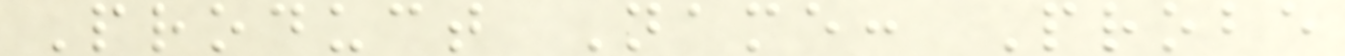Product Name: Probe
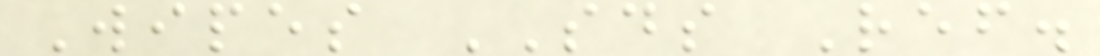Wipes SDS Ref.
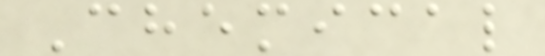Chemical
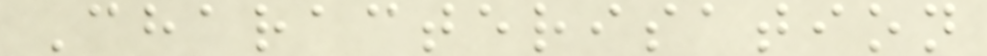Characterisation
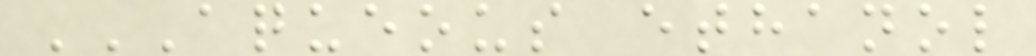AQUEOUS ETHANOL
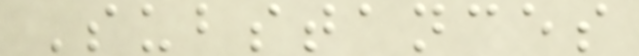Substances
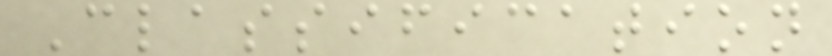Classification
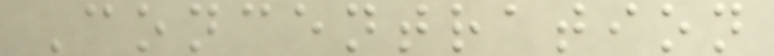Concentration
